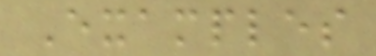Examples
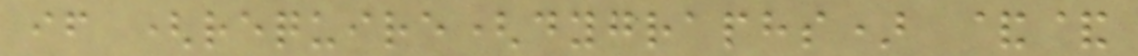if (require(dygraphs) &&
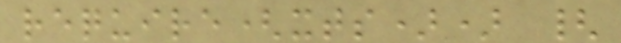require(xts)) {
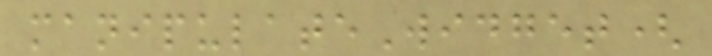manipulateWidget(
